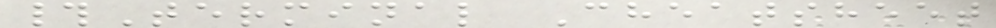#Terminal Cheatsheet
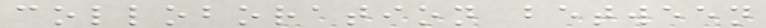colloboration between
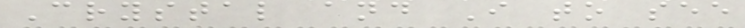Crystal and I to see
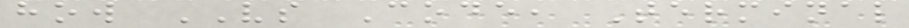how VS Code, Terminal
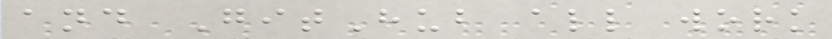and GitHub all work
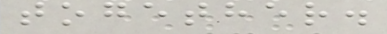together.
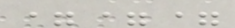===
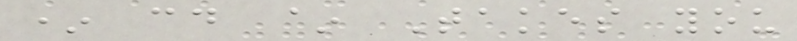* cd ~ Takes you
